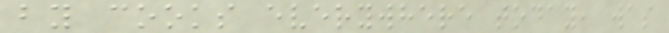by cooks everywhere today, was
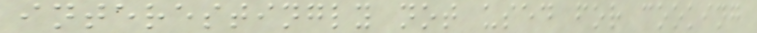interestingly not used for cooking
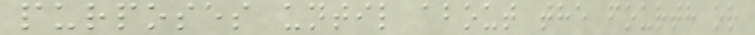purposes until about the fourth or
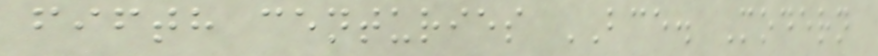fifth centuries BCE. Modern
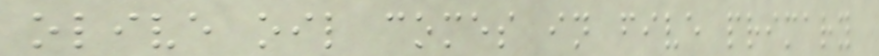olive oil comes in five primary
